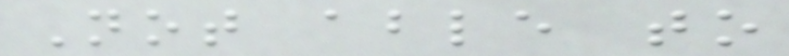Not able to
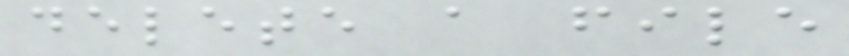delete a file
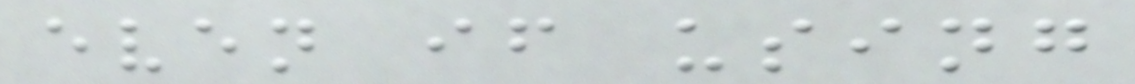even if using
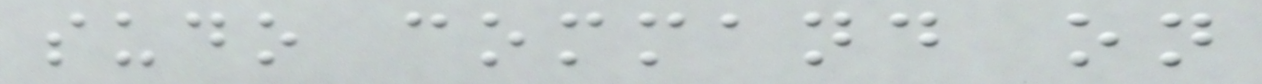sudo command on
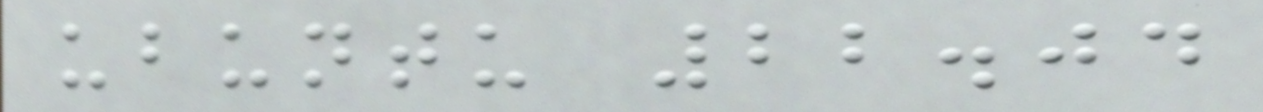ubuntu 22.04
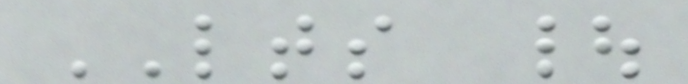LTS |
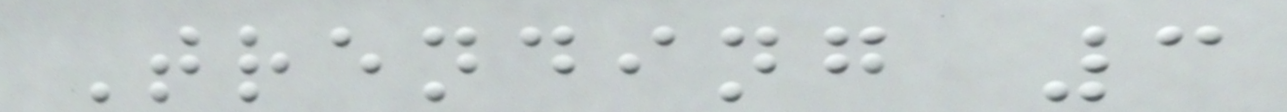Trending 3
